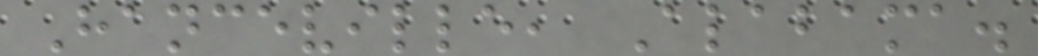Hanceville, Alabama.
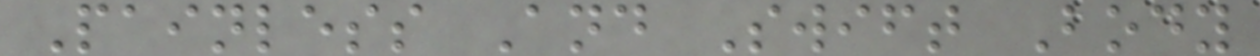Painless And Swift Body
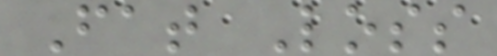Fat Loss
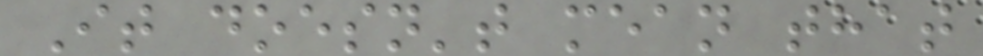It doesn't mean that
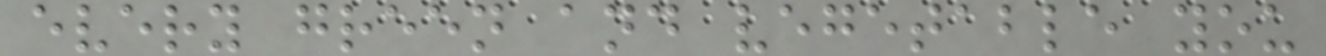every green and vegetable you
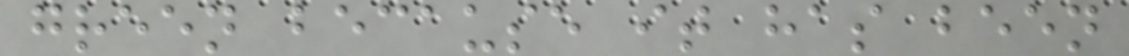green because it has been
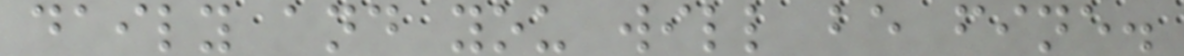daily and you will be fine.
